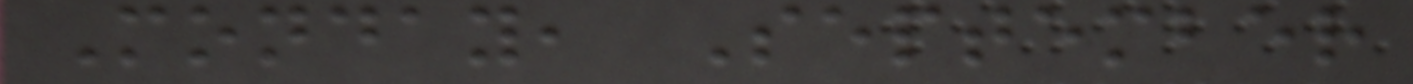Monday, September
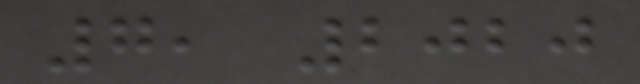7, 2020
